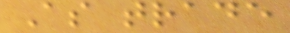As trade
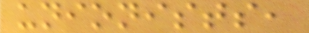unionists,
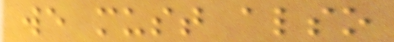we must also
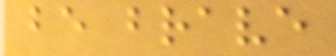be brave
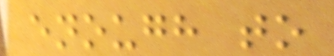enough to
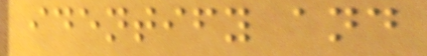identify and
